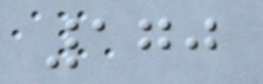170
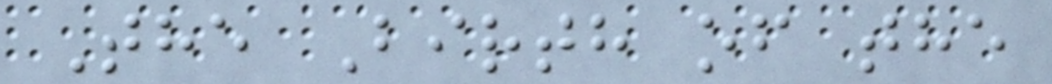The Birth of the
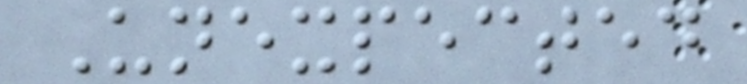Unexpected
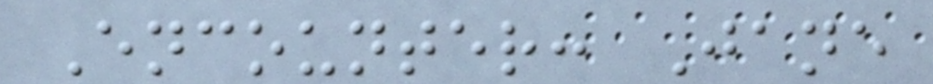Encounter: Jane
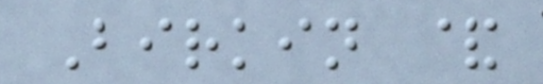Birkin &
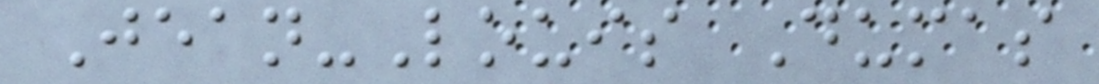Jean-Louis Dumas
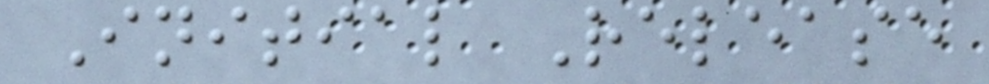Initial Release
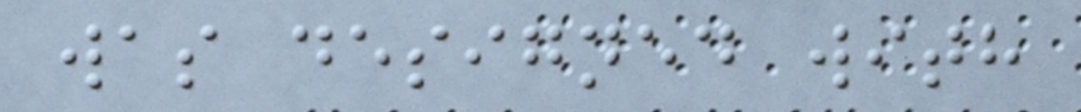was designed with
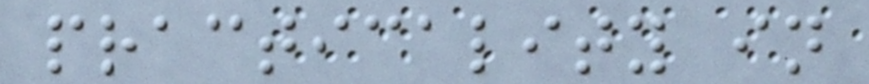practicality in
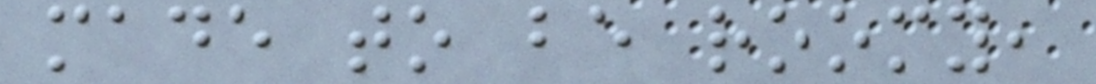made to be roomy,
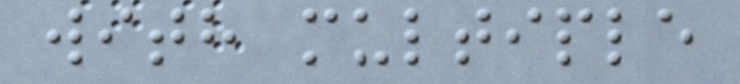with multiple
